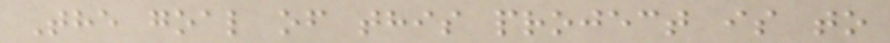The goal of this project is to
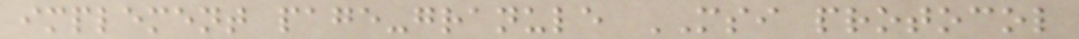implement page-granule MSI protocol
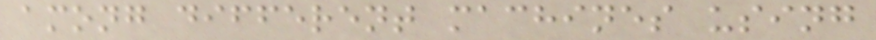among different machines using
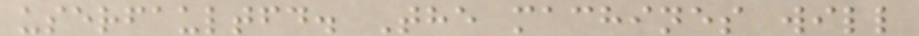userfaultfd. The machines will
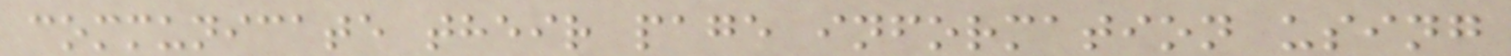communicate their page information using
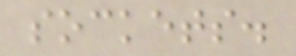sockets.
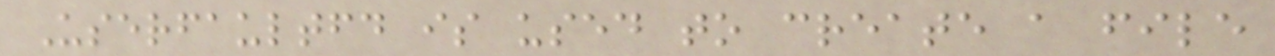Userfaultfd is used to create a file
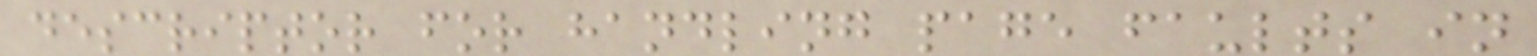descriptor for handling page faults in
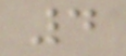4
